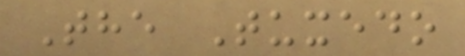The Tuxedo
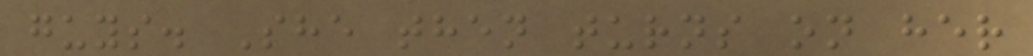guys. She then turns on her
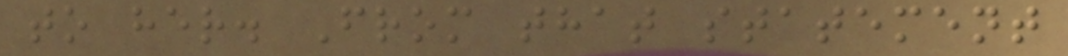to her. From that statement
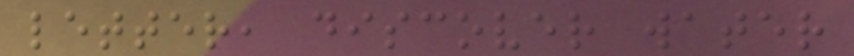letter, discover water
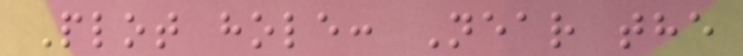Plot hole: Near the
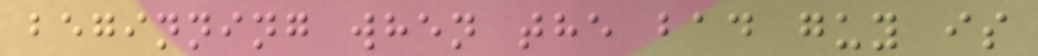beginning when the bad guy is
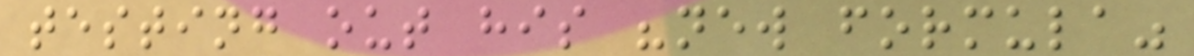testing out his "new formula"
